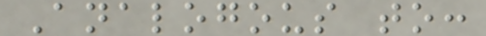Analogous to:
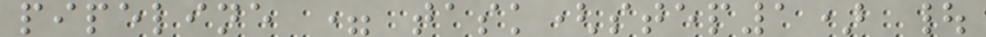pipeline = task(step1) |
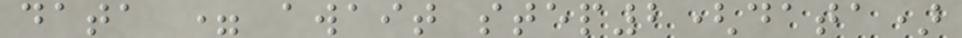data = await step2(data)
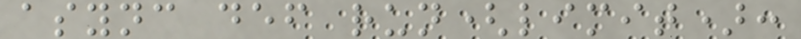async def run(limit):
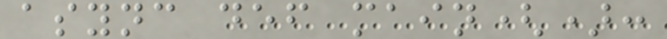async def main():
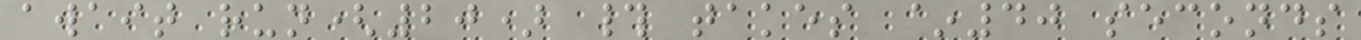await run(20) # takes ~40 seconds
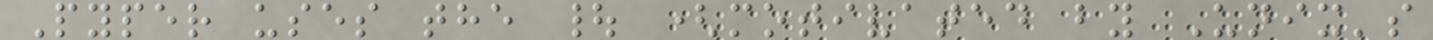Pyper uses the | (motivated by Unix's
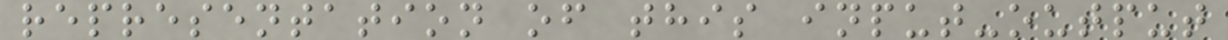representation of this input-output
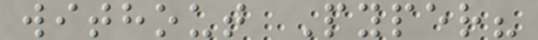without Pyper?
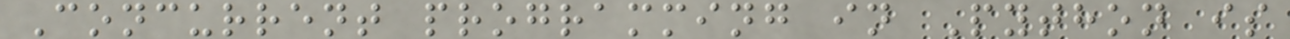Concurrent programming in Python is
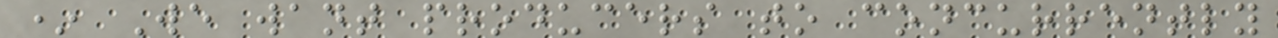* We want producers to concurrently
